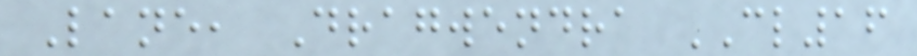Lane, Dragwendra CL16
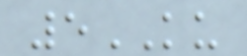5KU
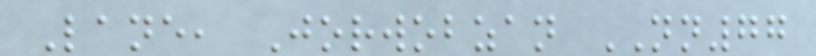Lane, Jorwobzan NN77
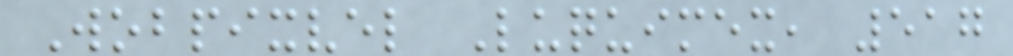Wobpixvel Luquimex, 517
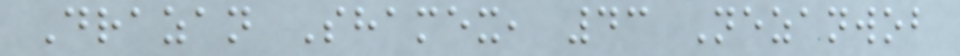Drazan Shamex, 43 Nezanwob
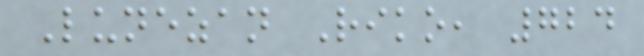Lunezan Riko, 724
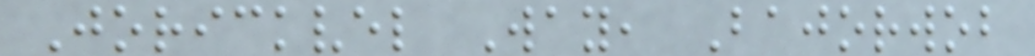Jorickvel Way, Bajorwob
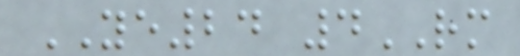YE24 4RM
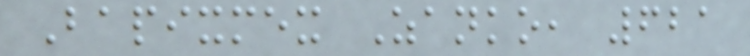Bapixmex Zanko, 621
